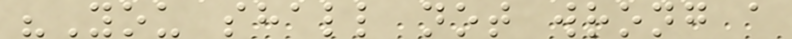"You shall not wrong a
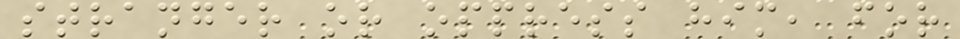stranger or oppress him, for
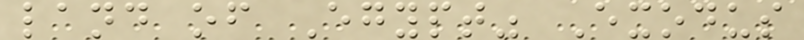land of Egypt" Exodus
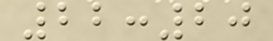22:20
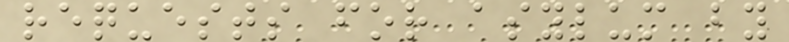requests for asylum by
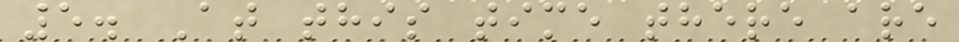5. At this time there are
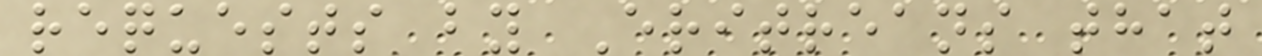requests by Eritreans that
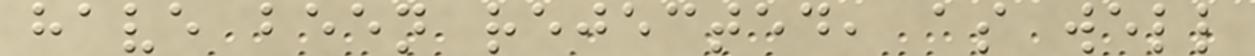have been rejected, as well
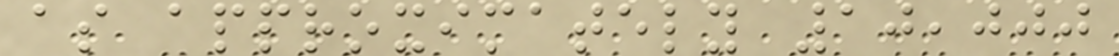as approximately 10,000
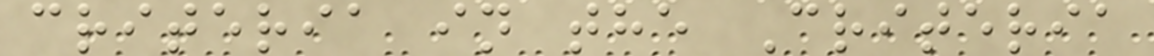criteria in the Criteria
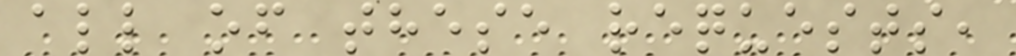all of these requests,
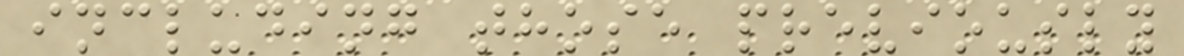including those previously
